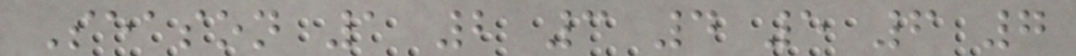Season 1 2 3 4 5 6 7
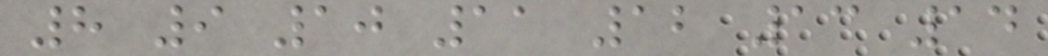8 9 10 11 12 13 14
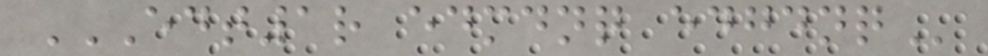EDT1R EDMDNQ EDGDNQ
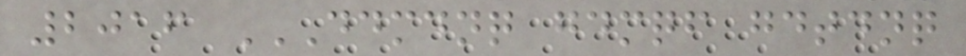2016 DDMDNQ GDMQF GDTDNQ
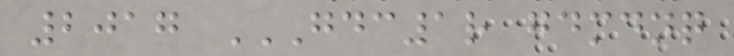2017 GDC1R GDMDNQ
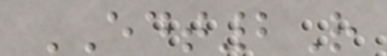EDT2R
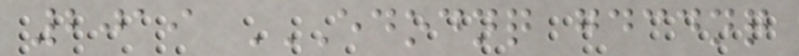2019 EDODNQ GDCDNQ
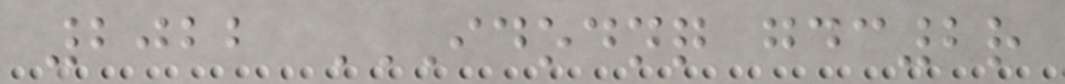2022 IDODNQ GDC2R
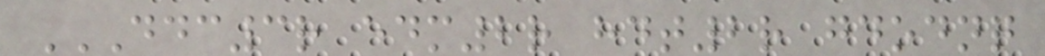DDC3R EDM2R HDT2R GDODNQ
